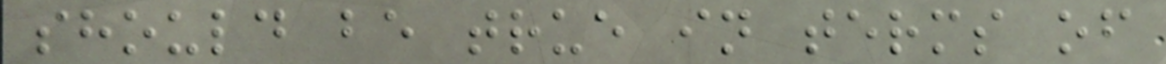should be true in terms of
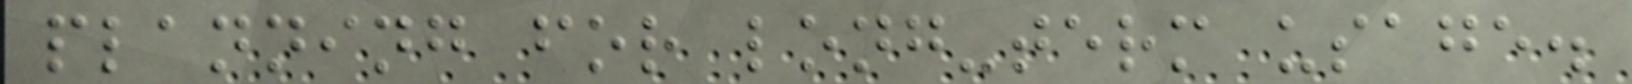planning for long-term usage.
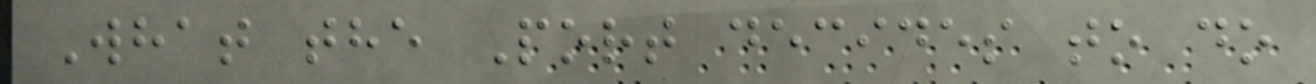What the Port decides to do
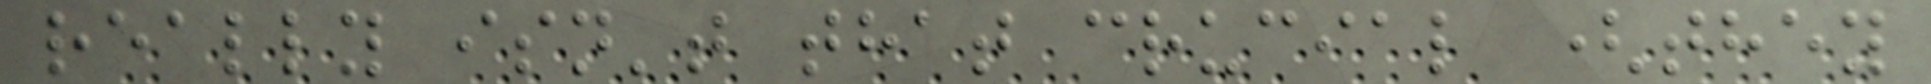really isn't that crucial (they
